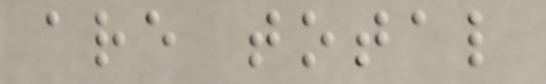are total
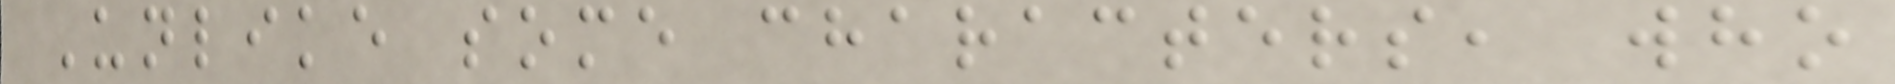Unlike some characters, who
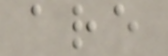are
